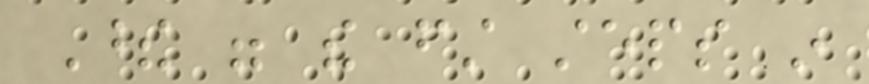These were the first steps in
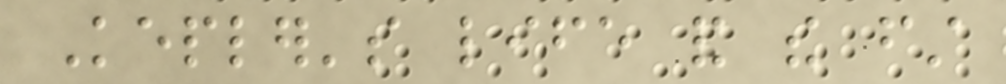Kepler's life and the first
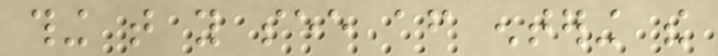thing that you see after entering the
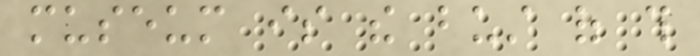museum is the bust of this
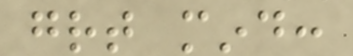great mind:
